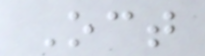Oct
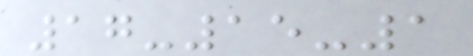17-15-1
